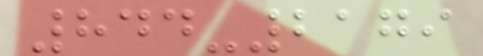844-2179
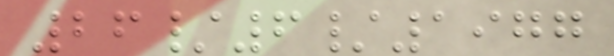26/6/1977
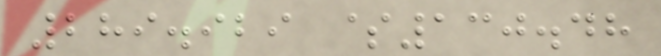289.929 $130.48
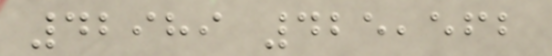42989 425,562
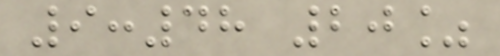9:48 20%
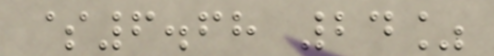$6.68 24%
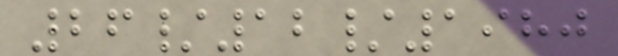26/12/1980
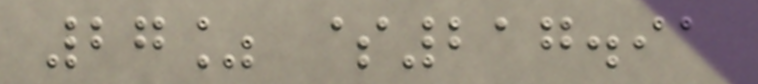27% $217.91
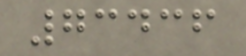73436
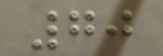70
